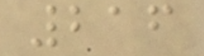216
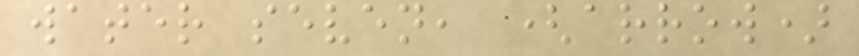water seven, (arrow)
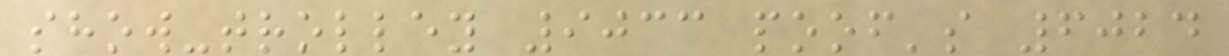show-trolley 9033 poof's 6024
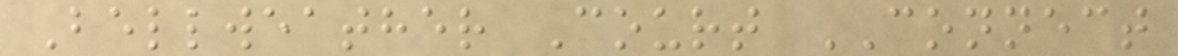Bellweather Court CONNECT
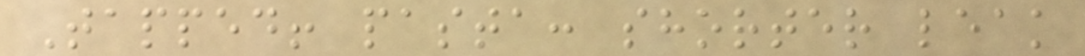Tapped! pasta: shorter leak
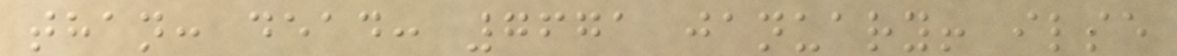than: dead: 7671 january! ilse
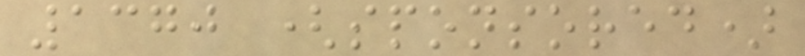1370 (sponsored)
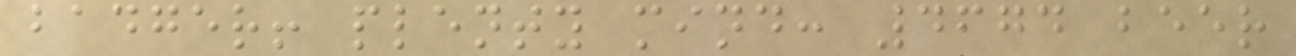badger! plenty mind: 4674 beer
